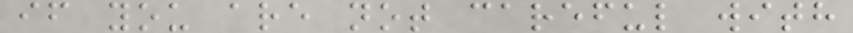if you are not careful with
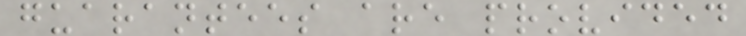guarantees are provided
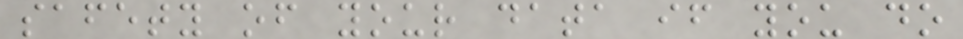safety of your data if you do
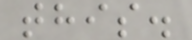this.
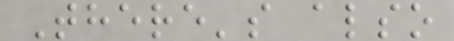There's also
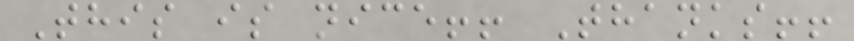This is nice!! Thanks!!
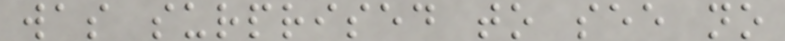was surprised to see no
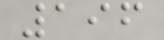196
